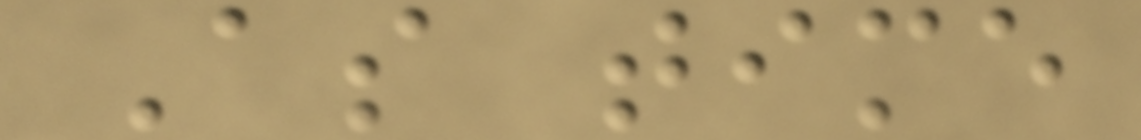As time
